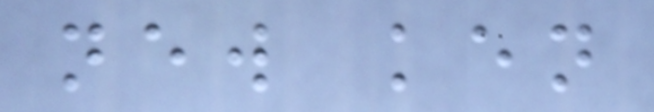new ken
